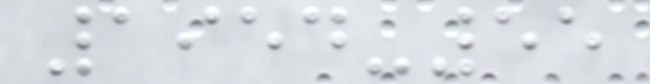1954-55
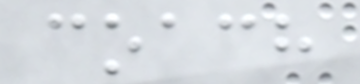coach
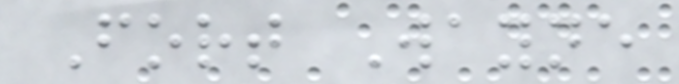Fort Wayne
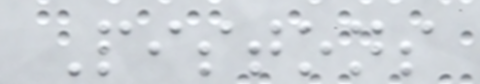Pistons
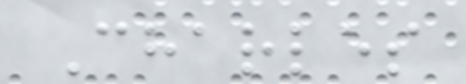Charles
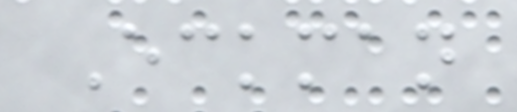Eckman
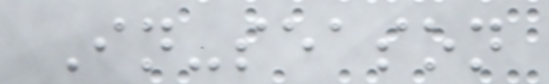In-season
